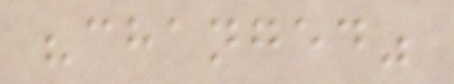"changed"
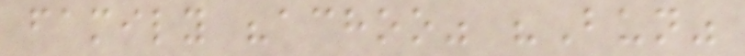family "achoo" "Bun"
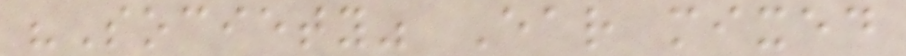"Society" Ear mixed
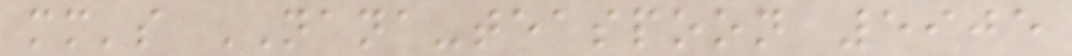mm's NANA-teaspoon 5905
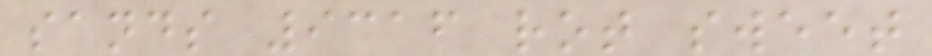sands 9316 rot sweet
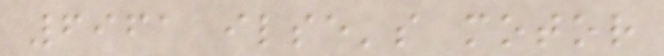6961 ilse's motor
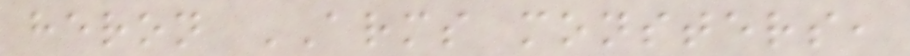heron ARMS monsters,
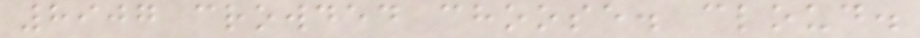8907 crowded choose. cloud.
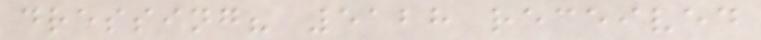dressing? 5128 received
